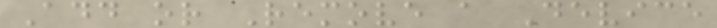Add or Remove a Device
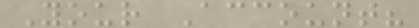Your Account?
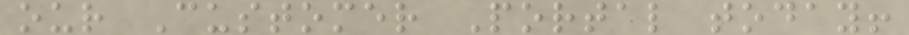our Customer Portal today!
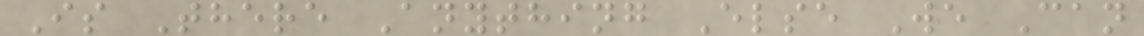Is There Anything Else We Can
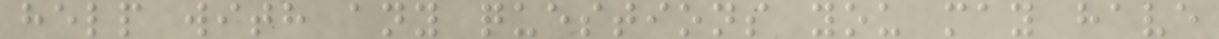help with any questions you may have
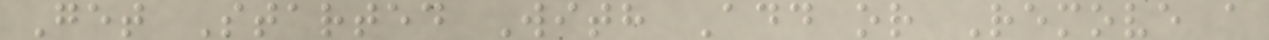Get Started With Add or Remove a
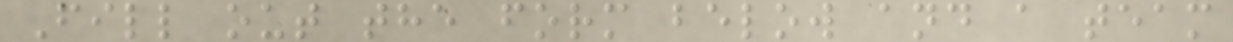Fill out the form below and a team
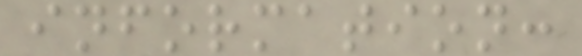information:
